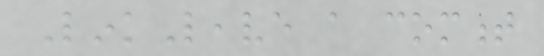LinkLeave a comment
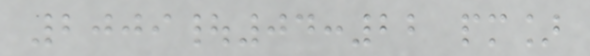2009|04:22 pm]
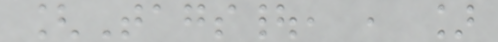[Tags|, , ]
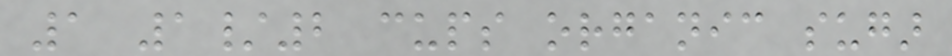1 1/2 cups organic sugar
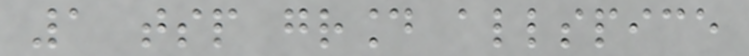1 tsp ground allspice
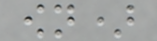own)
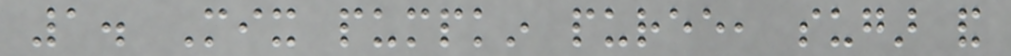1. Mix pumpkin puree, sugar and
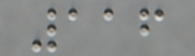116
